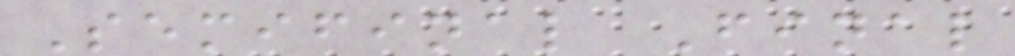Semifinal Final
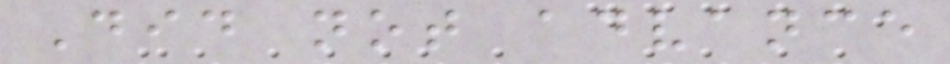Did not advance
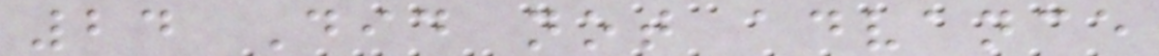24 Did not advance
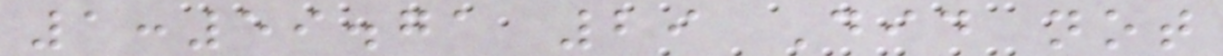1:59.71 29 Did not
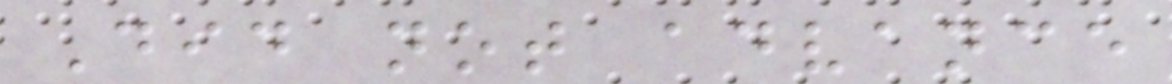Did not advance
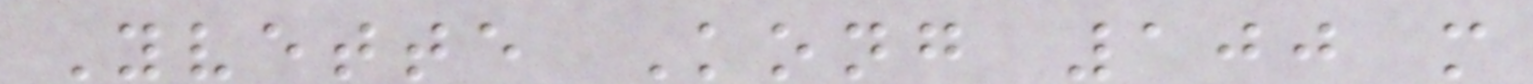Yvette Kong 100 m
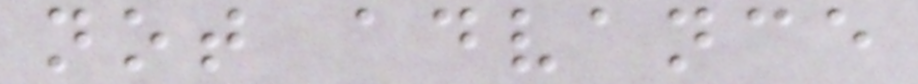not advance
